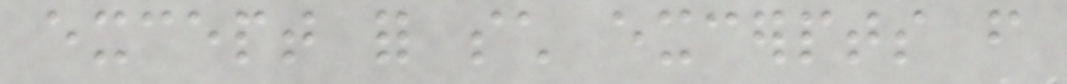except for such excerpts from
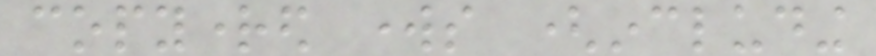copyrighted works (including
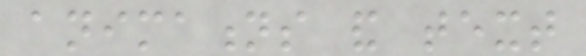animations and text
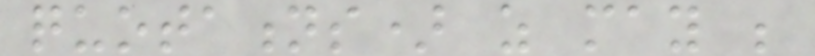quotations) as may be
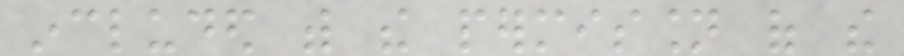included with the permission of the
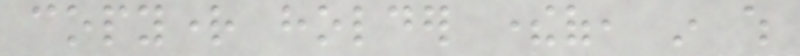copyright holder thereof, in which
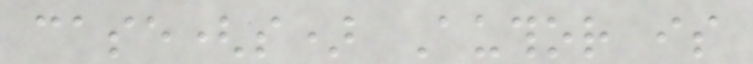case(s) Author is
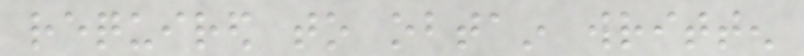required to obtain written
